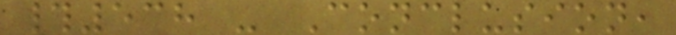#538 - Conclusion,
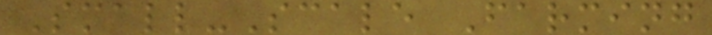Small-Scale Farming
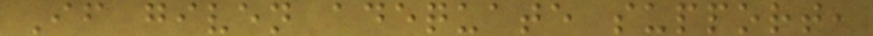If given adequate support,
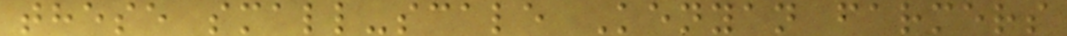these small-scale Kenyan farmers
